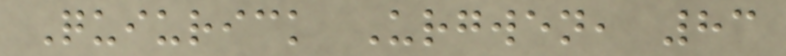Quiurick Urgwen, 83
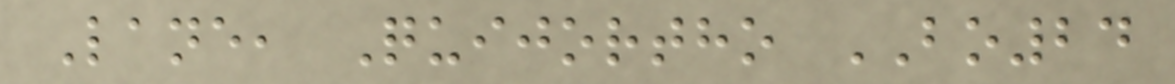Lane, Quijortho BO24
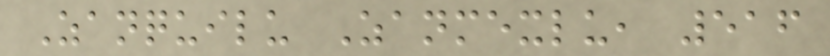Zanquilu Zanmexlu, 516
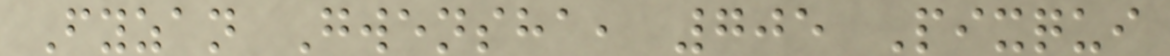Fyzan Gwensha, 705 Pixqui
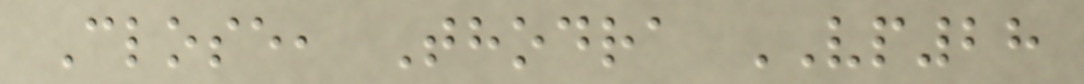Close, Thodra VP28
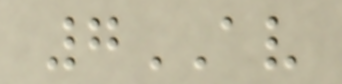7AV
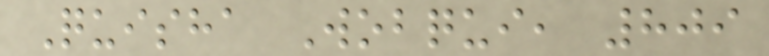Quisha Wobqui, 809
